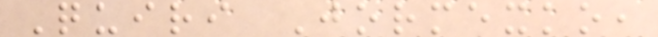Quiri Jormexko,
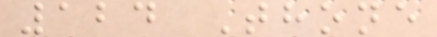124 Thone
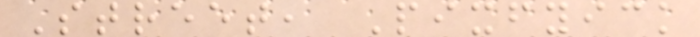Street, Pixfyick
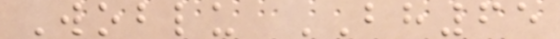Woblu BH65
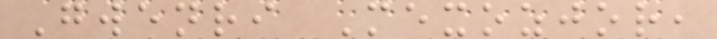Gwenri Mexozjor,
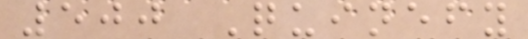500 Quinefy
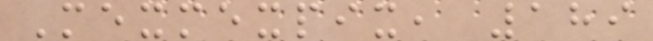Mexmexpix, 189
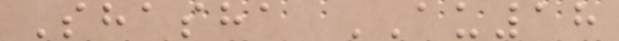Shasha AU18
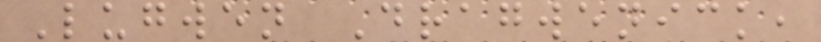Lugwen Dragwenick,
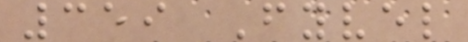359 Fyvel
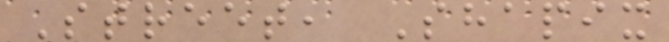Street, Shapix
